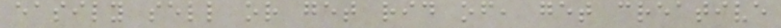easily sell or get rid of, get creative
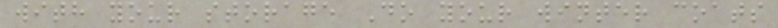with your storage Do your winter coats
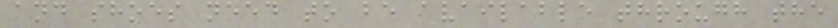and shoes need to be available through the
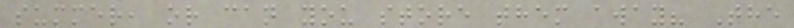summer, or can you store them away? The
